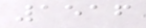1516
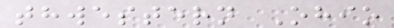thwestern Ohio
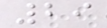29
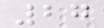27
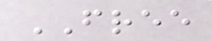FREE
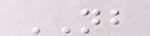NB
